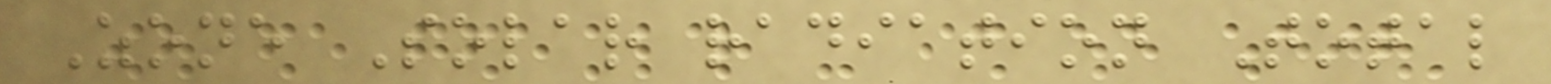Zone Solar radiation Total
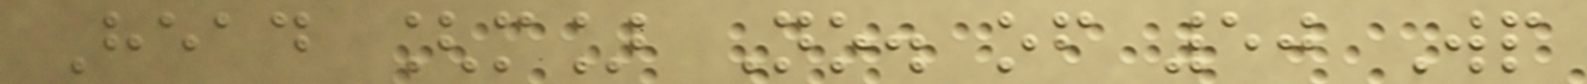Head [m] No. of 50 Wp
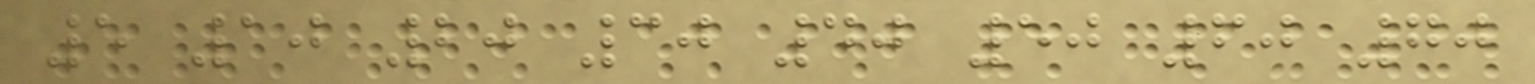5 10 20 30 40 50 60 70
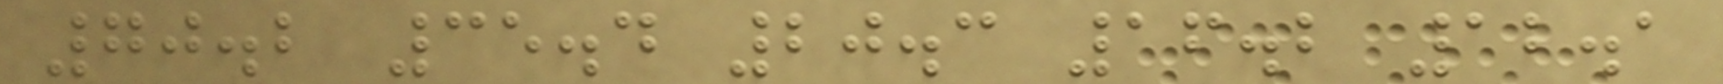70.2 35.4 20.3 16.2 12.1
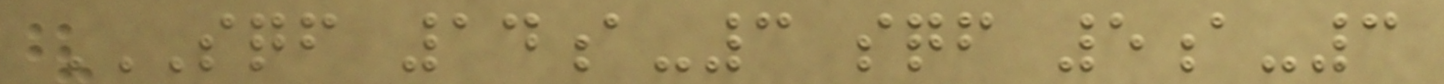SQF 14A-3 SQF 5A-3
